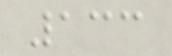133
